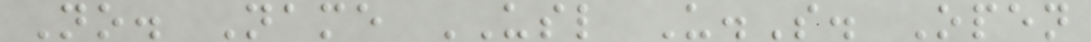No. Name USL U.S. Open
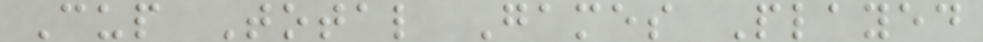Cup Total Games Played
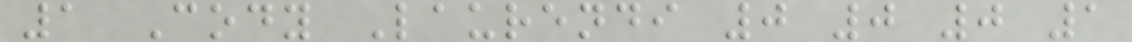1 Cody Laurendi 0 0 0 1
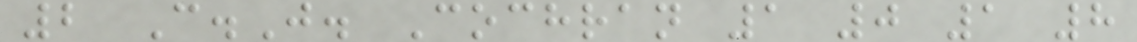2 C.J. Cochran 1 0 1 8
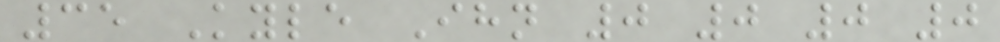35 Kyle Ihn 0 0 0 0
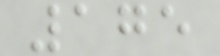175
